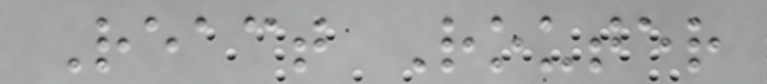React Router
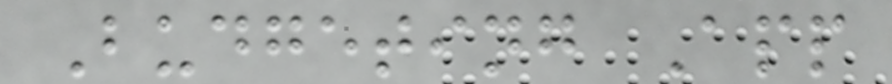Budgeting App
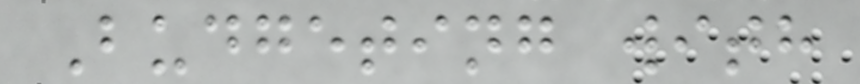Budgeting with
